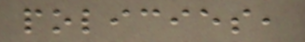policies,
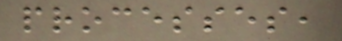processes,
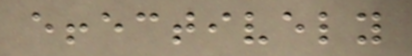effectively
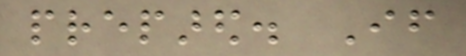prepared. If
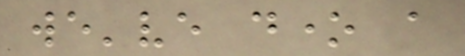we've done a
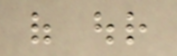of our
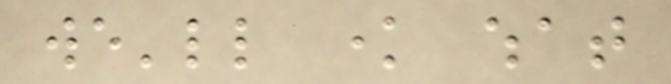we'll know what
